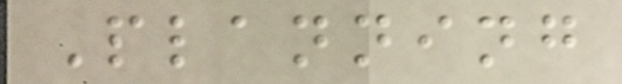Planning
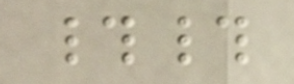##
